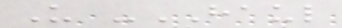U -HAUL
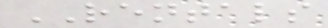RENTALS
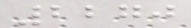2270
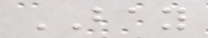BAY
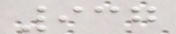937
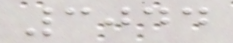3044
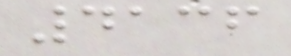4136
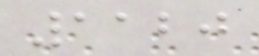1120
